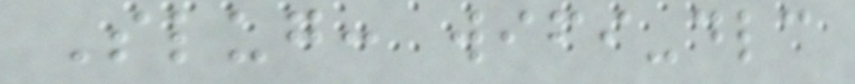Slug: wifi-dlc
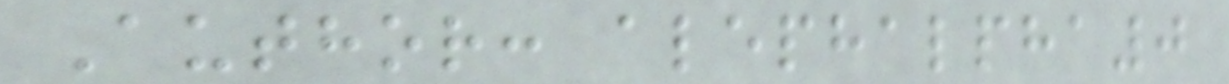Author: alephalpha0
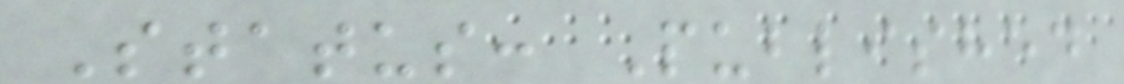Status: Published
